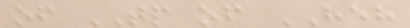of TP of HEH
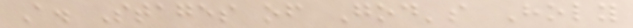A. Stages of God's Holy
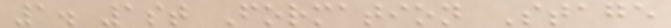1. 1st Formation Stage
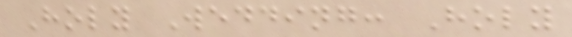Holy Wedding: Holy
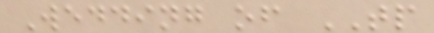Wedding of TP
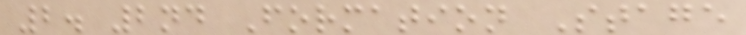2. 2nd Formation Stage
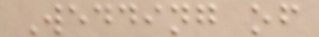Wedding of
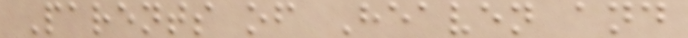Parents of Heaven and
